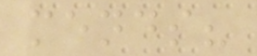mends?
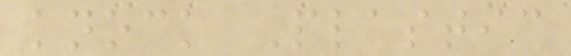knock Plastic
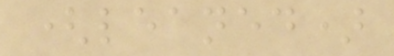(leaned)
